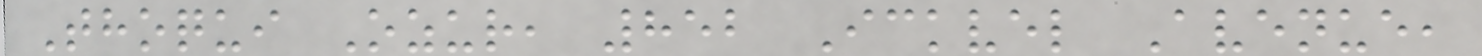Thoqui Ozur, 852 Ickvel Avenue,
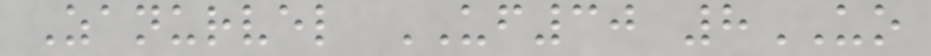Zanurvel UF30 8UO
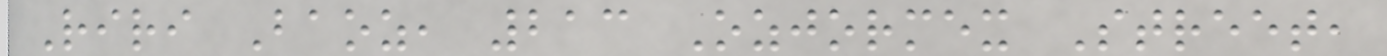Riri Baoz, 213 Ozjormex Street,
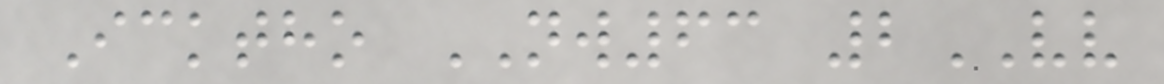Icktho NW63 2VV
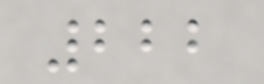222
